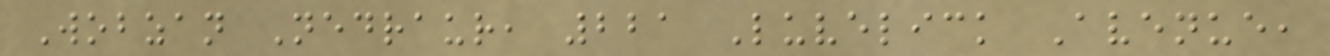Wobzan Nedraur, 221 Luvelick Avenue,
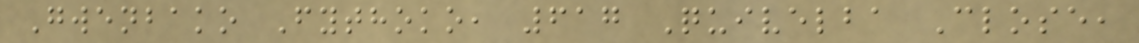Gwenbako Fythoko, 617 Quivelba Close,
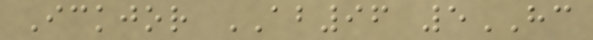Ickjor AB96 5HC
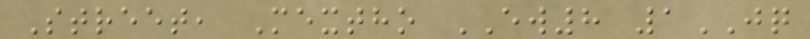Street, Mextho EW8 1JQ
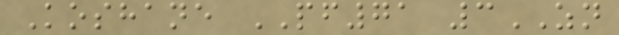Koshane PF71 3ZN
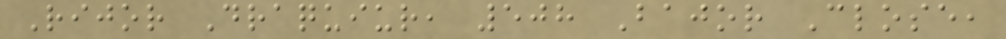Rijor Draquiur, 508 Bajor Close,
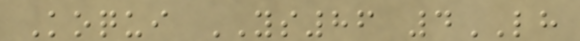Koqui YS86 4LH
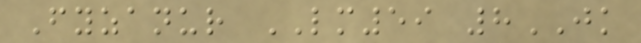Fyzanur LM59 8JK
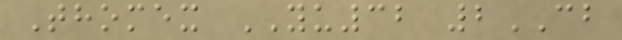Thomex YU32 2CB
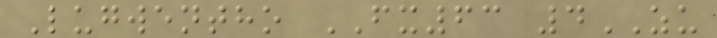Lugwentho FX63 4ZU
